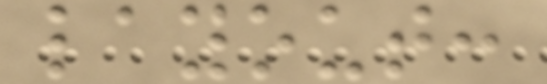layout:
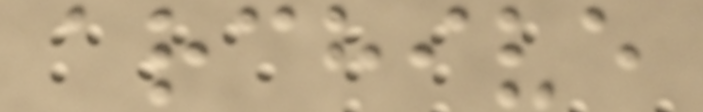archive
